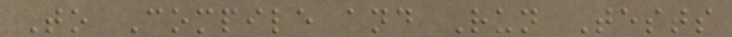To Compile and Run Tests
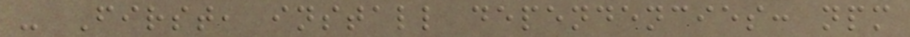- First, install dependencies: npm
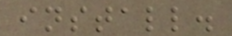install.
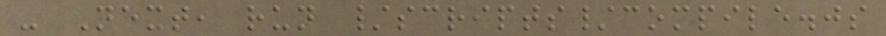- Next, run /scripts/compile.js
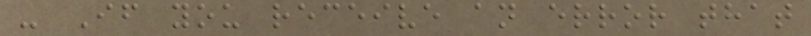- If you receive an error that
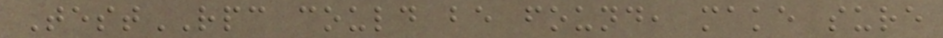TestRPC could be found, make sure
